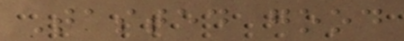Tasted good
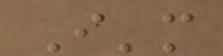I'm
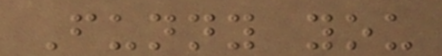Funny you
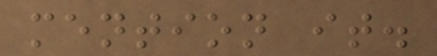mention it.
